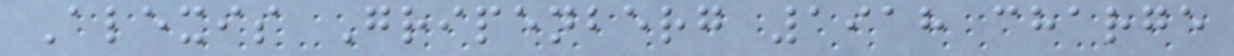Alexis Gripenberg 1918 charge
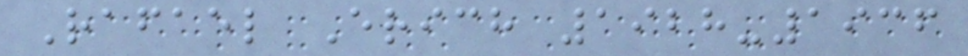Rafael Erich 1928-1936
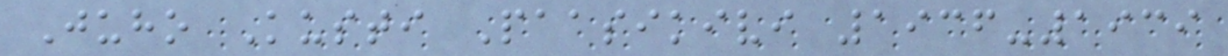Juho Kusti Paasikivi 1936-1939
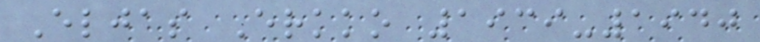Eljas Erkko 1939-1940
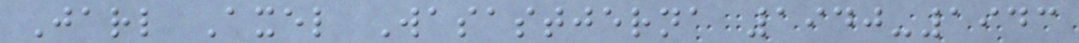Jarl Axel Wasastjerna 1940-1943
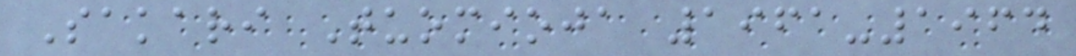Sakari Tuomioja 1961-1964
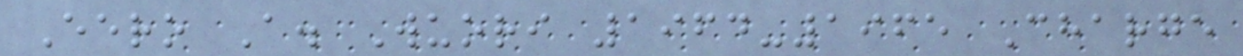Eero A. Wuori 1964-1965 Charge
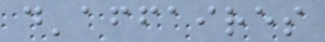d'affaires
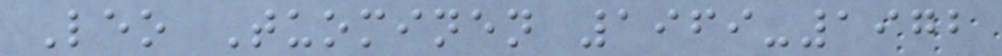Leo Tuominen 1969-1972
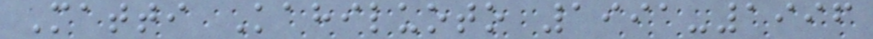Matti Kahiluoto 1991-1996
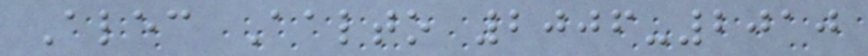Alec Aalto 2006-2010
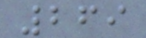269
